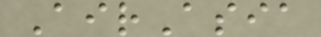AirAsia
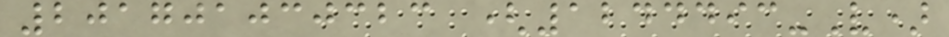201701030323 (1244493-V)
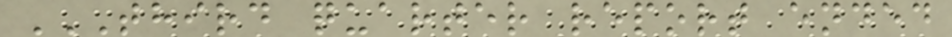THIRD QUARTER REPORT ENDED
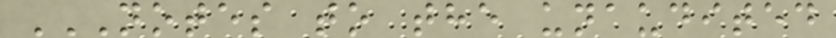NOTES TO THE UNAUDITED
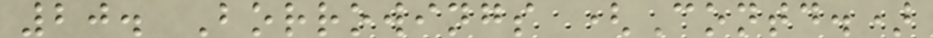20. Borrowings (Contd.)
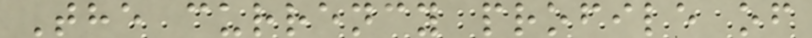The currency profile of
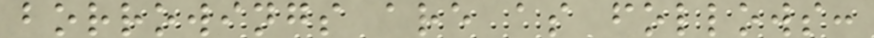borrowings are as follows:
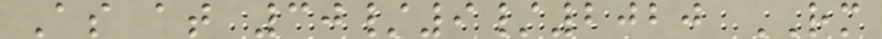As at 30/9/2020 RM
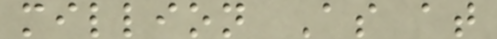million As at
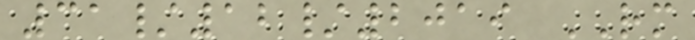31/12/2019 RM
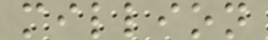million
